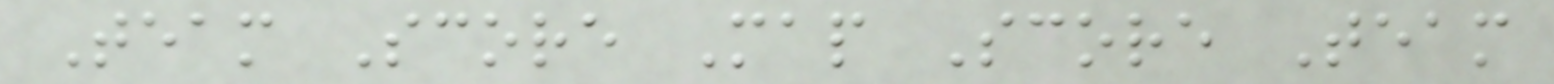Team Score Map Score Team
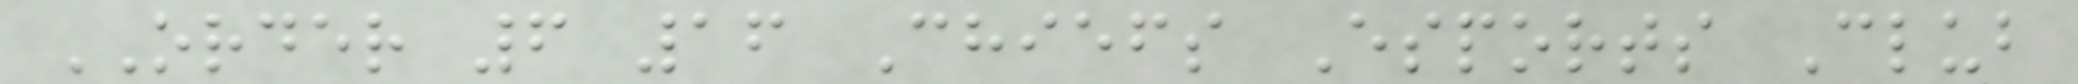ORDER 6 16 Chiefs Esports Club
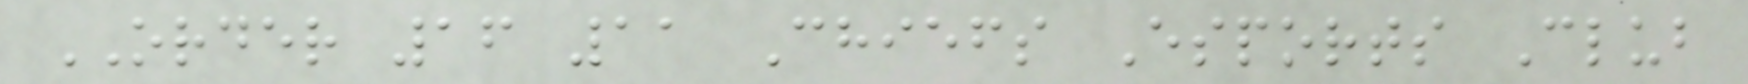ORDER 16 11 Chiefs Esports Club
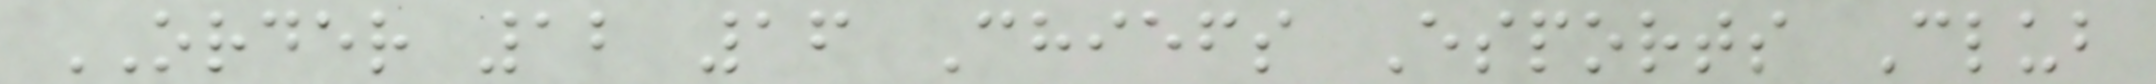ORDER 12 16 Chiefs Esports Club
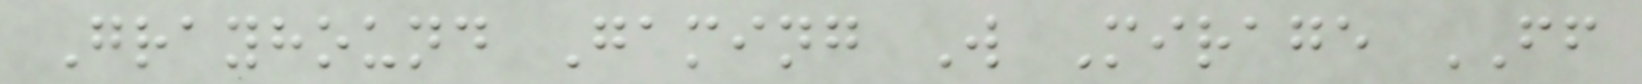Grayhound Gaming W Mirage FF
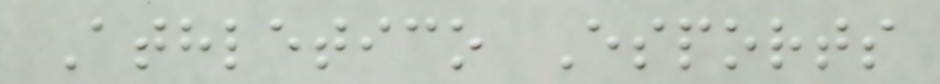Athletico Esports
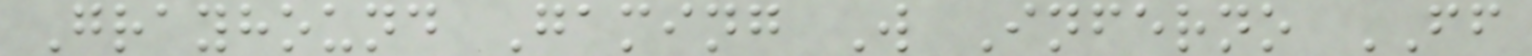Grayhound Gaming W Inferno FF
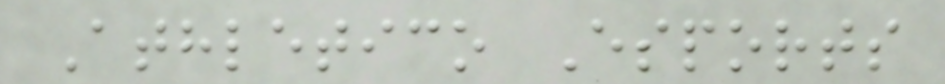Athletico Esports
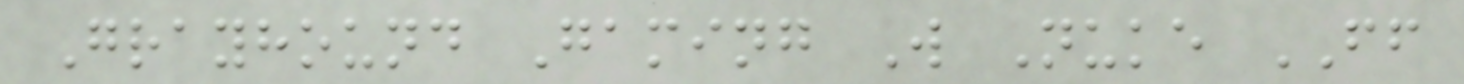Grayhound Gaming W Nuke FF
